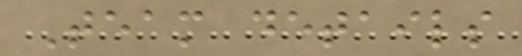Team details
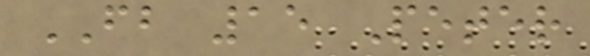FB 15 Peter
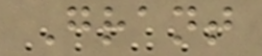Grant
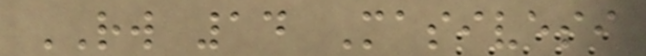RW 14 Masivesi
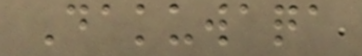Dakuwaqa
